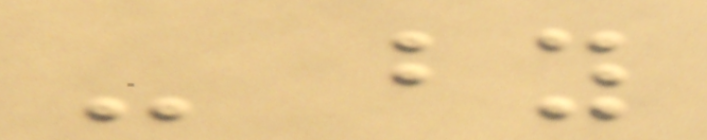- by
